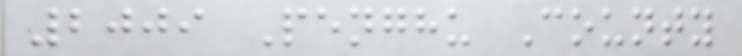2009 Penghu County
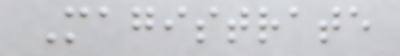Magistrate
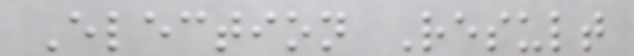Election Result
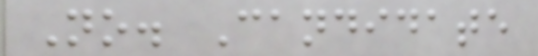No. Candidate
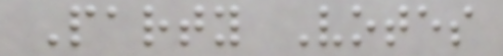Party Votes
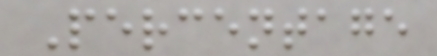Percentage
